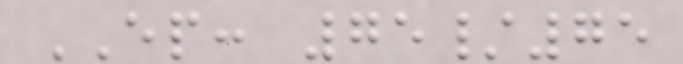EP: 75/75
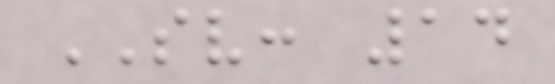SV: 14
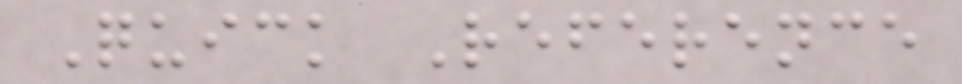Quick Reference
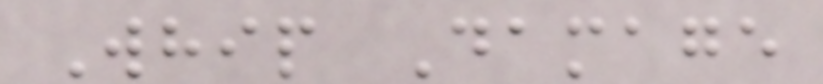Whip Damage
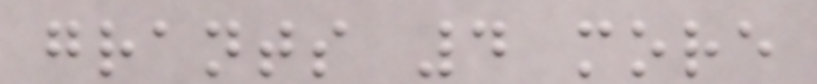grants 4 more
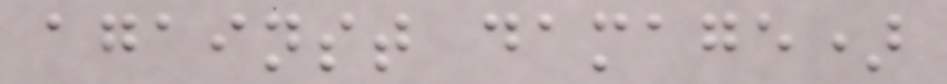against damage)
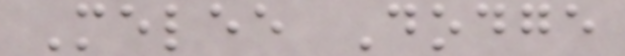Melee Dodge
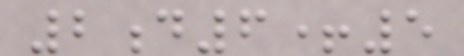2d6+5
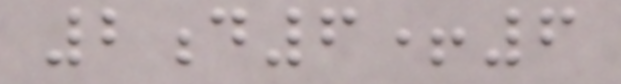2d6+6
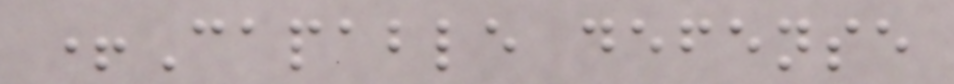+Capable defense
